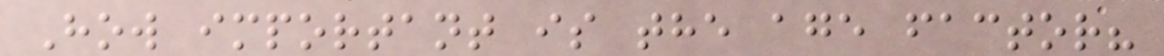How important is the age factor?
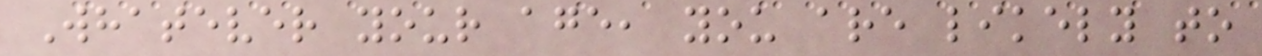Whatever your age, you are likely to
